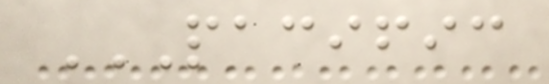PACIFIC
